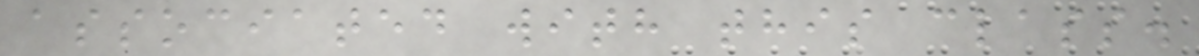associated with this class.
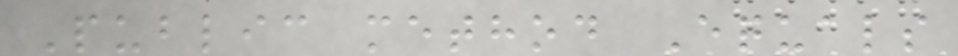Public method Equals
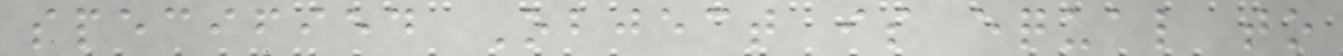specified Object is equal to
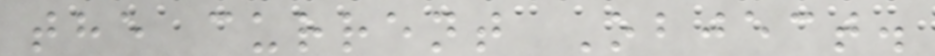the current Object.
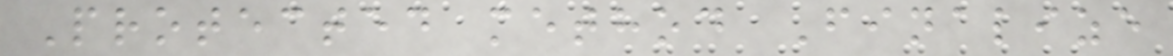Protected method Finalize
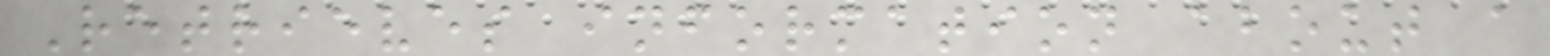Retrieves information about a
